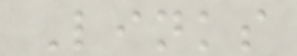Links
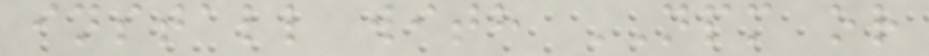install with NPM or
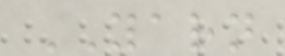YARN
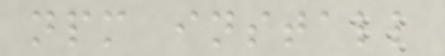npm install
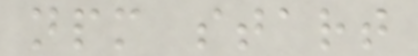npm start
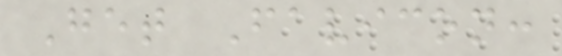Get Favicon:
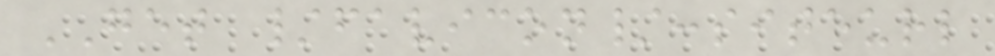GET /favicon/:siteurl
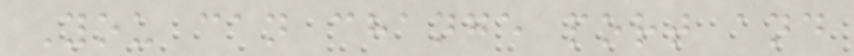You can change port and
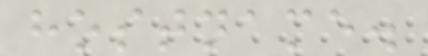hostname.
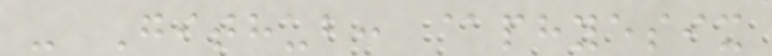- Github: @phyesix
